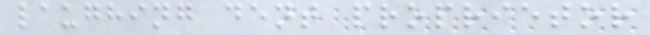laughing dent proprietor
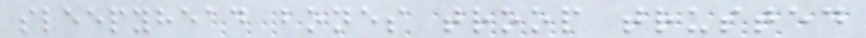sleepyhead bones troop trusted
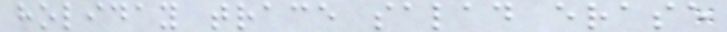holiday trace salad erase
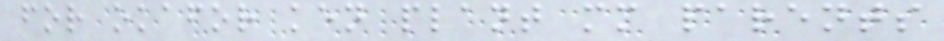for okafor ken plant mm parents
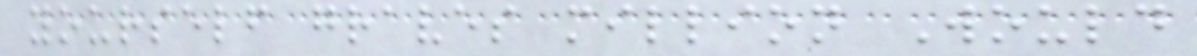yourself graves million Would
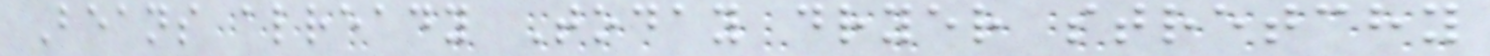Beans already Today dryer stretchy
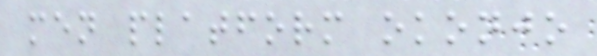men platform okonjo
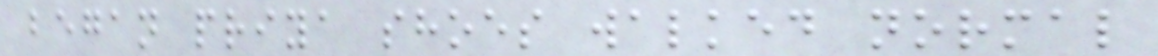began priya shoes walked normal
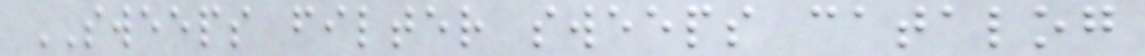SWEEPS filter sweeps catalog
